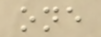one
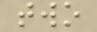two
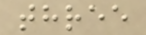three
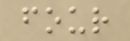four
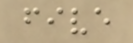five
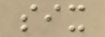six
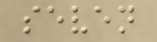seven
